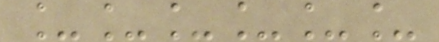______
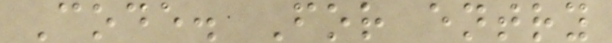Code. For entry
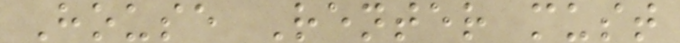House Renter must
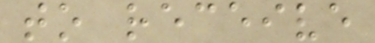to receive
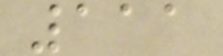111
